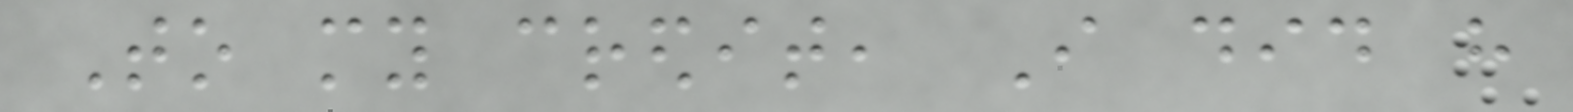To my credit, I did have
